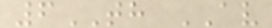6TH AV
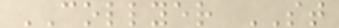COLLYER ST
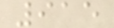915
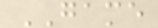GAME
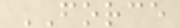FORCE
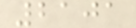2101
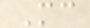Mc
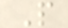P
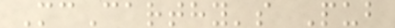McCarthy's Pub
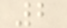2
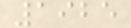1925
